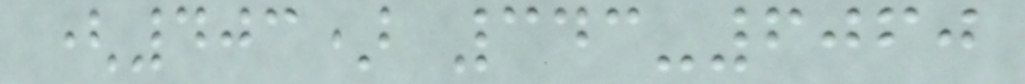(403) 343-6060
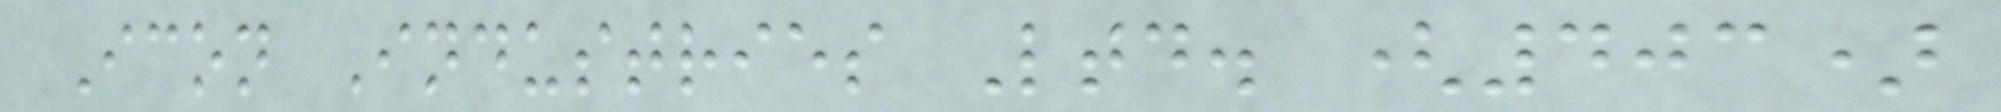Icon Industries Ltd. (403)
